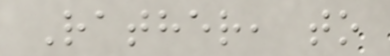Rather, to
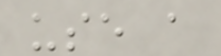use a
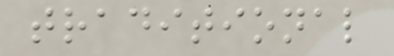traditional
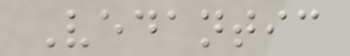Vedantic
